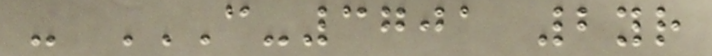- C-3701 2YR
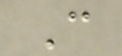C
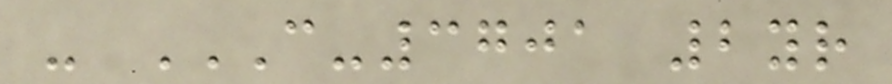- C-3701 2YR
